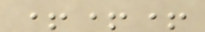+++
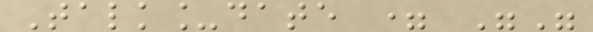Talk_date = ""
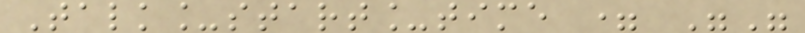Talk_start_time = ""
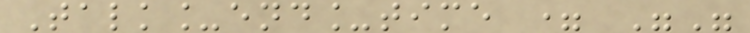Talk_end_time = ""
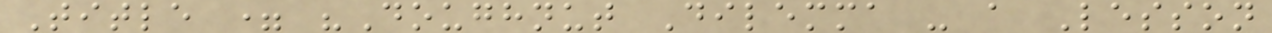Title = "Doughnut Dilemma - a Lesson
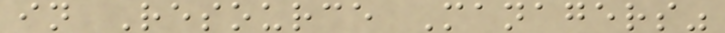in Resource Managers"
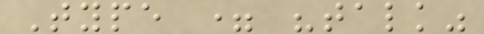Type = "talk"
